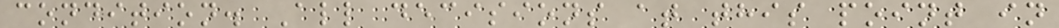condition. All decisions at this point in
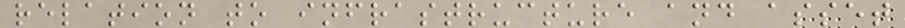relation to infrastructure and asset
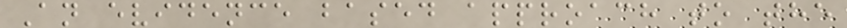An evidence based approach to the
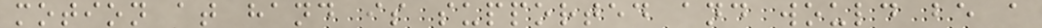motion at hand is supported and would be a
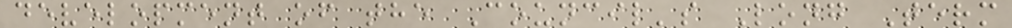development of the Council's Long Term
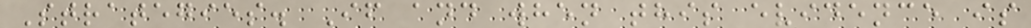Strategies. If and when this evidence is
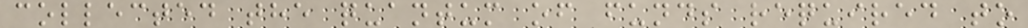collected the quantum of funds required to
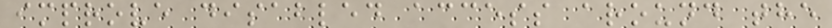improve disabled access around the
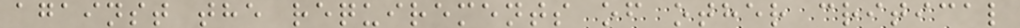against the requirements of other critical
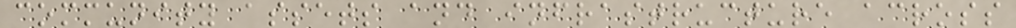community assets and infrastructure across
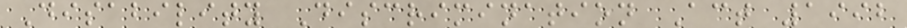Disability Discrimination Act 1992
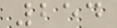254
